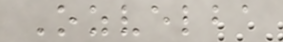Ozvelba
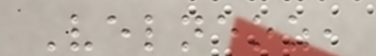Velneoz,
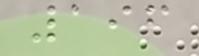196
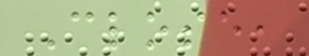Close,
